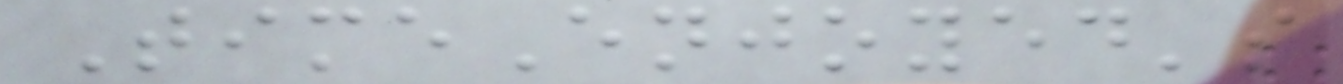TimeEnjoyed's
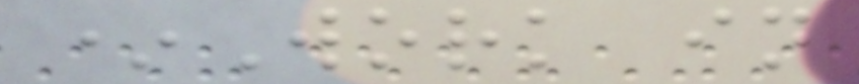*Work in
